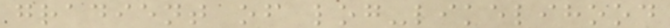gradient of log-likelihood
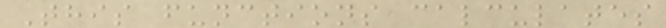This functions calculates
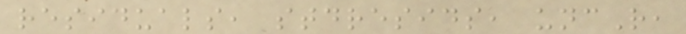residuals, stdresids, uncR,
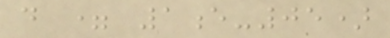d = 1e-05)
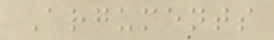Arguments
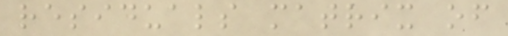residuals matrix of
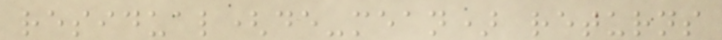residual(de-mean) returns
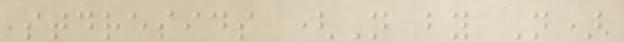stdresids (N by N)
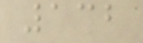132
